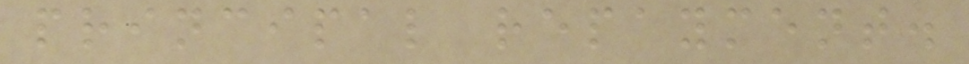principal repayment.
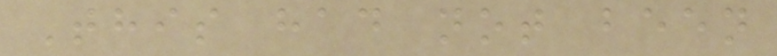This had not been
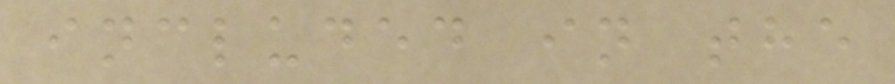included in the
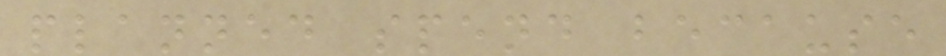planned spend because
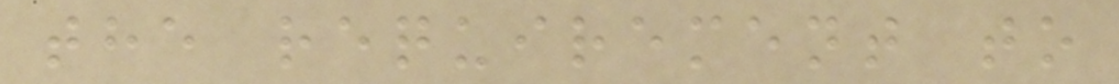the requirement to
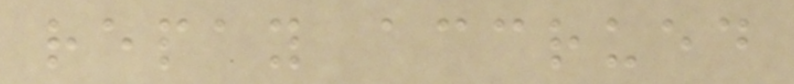repay accrued
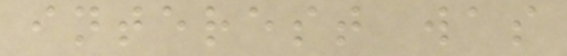interest was
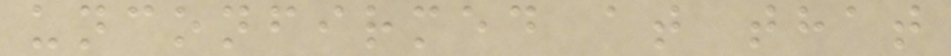unconfirmed at that
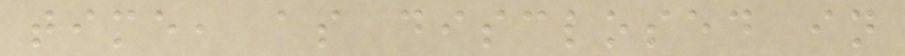time, as disclosed in
